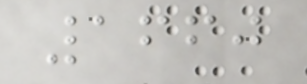1660
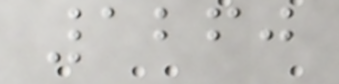1260
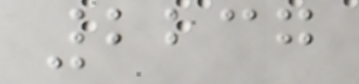2237
